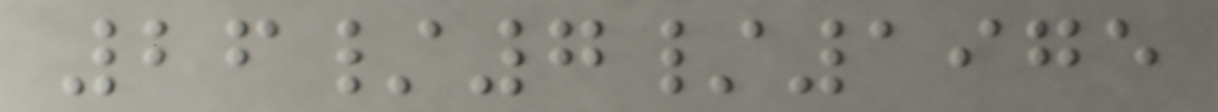26/7/1975
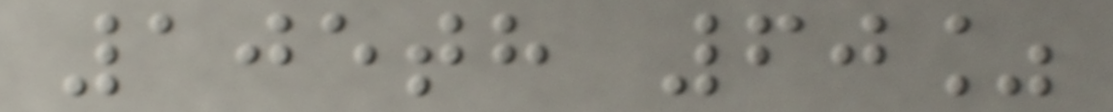105th 60%
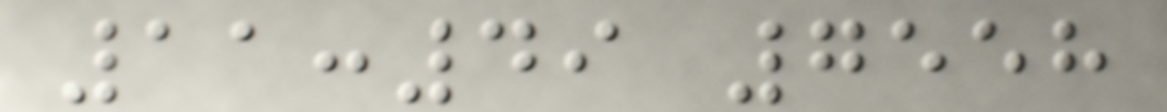11:49 7558
